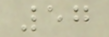57
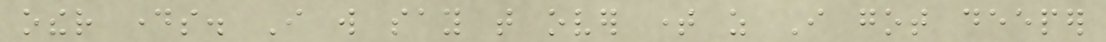other days. I will say that over time as I got deeper
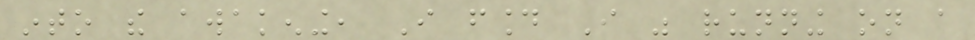into the awakening, I found I was running on a
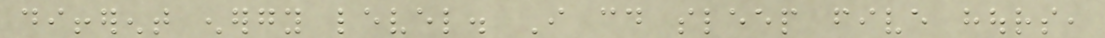different energy level. I could sleep five hours,
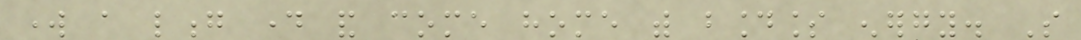work a long day and come home with boundless energy. So
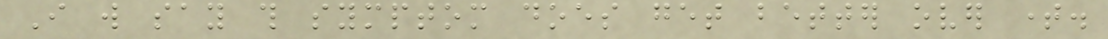I will say this symptom does get better over time.
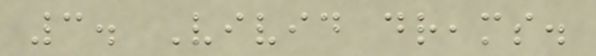3. Vivid dreams.
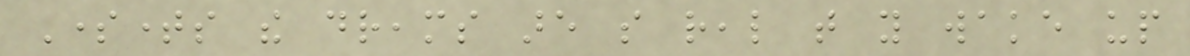Sometimes the dreams are so real that you wake up
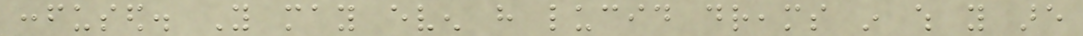confused. You may even have lucid dreams in which you are
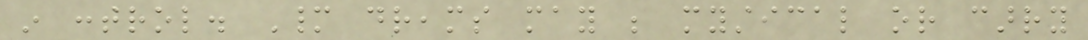in control. Many dreams may be mystical or carry
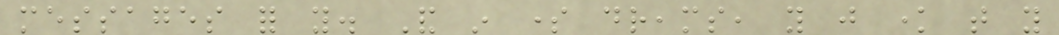messages for you. And in some dreams, you just know that you
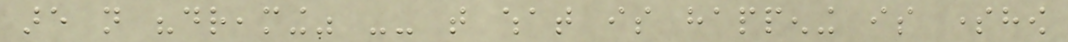are not "dreaming" -- that what is happening is somehow
